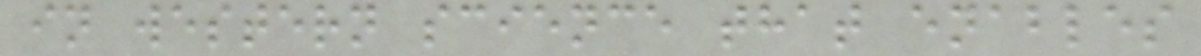in western science that enables
